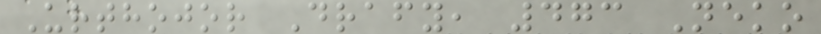Urthojor Drafy, 473 Neko
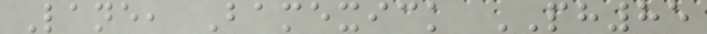Lane, Bamexick PH85
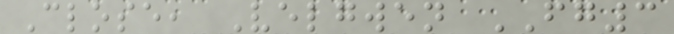Close, Velgwen FG3
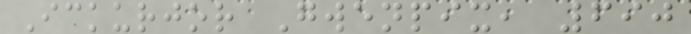Ickurjor Gwenpix, 690
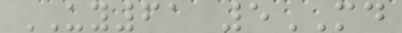UY61 5MD
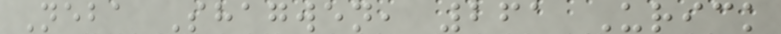Neba Shagwen, 261 Urick
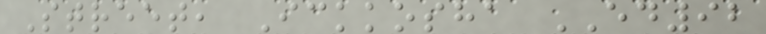Street, Ickkosha ED92
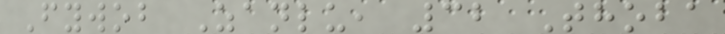Fywob Zanlu, 32 Thoba
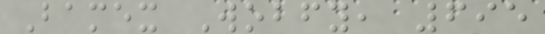Bamex Wobfy, 695
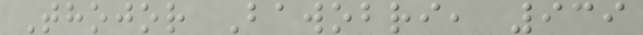Thojor Bawobri, 939
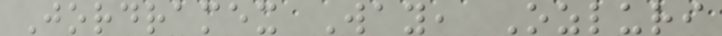Jordramex Way, Ozluri
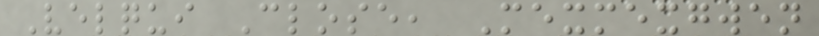Velqui Close, Mexmexgwen
